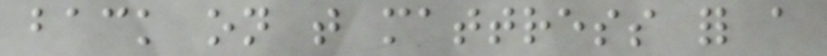back on that mattress for a
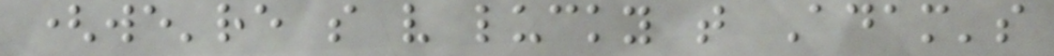(we're so very lucky that Adam's
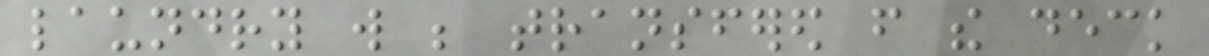laundry will be transfered from the deck
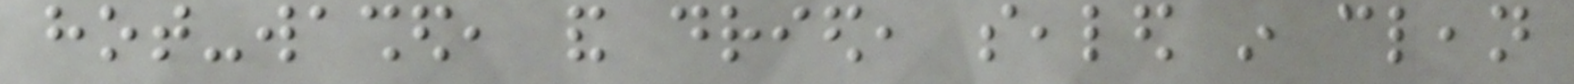hot-washed, and dried, sealed in clean
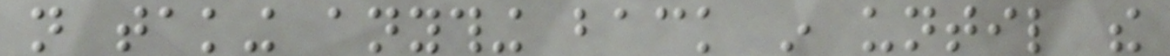not taking anything back in until the
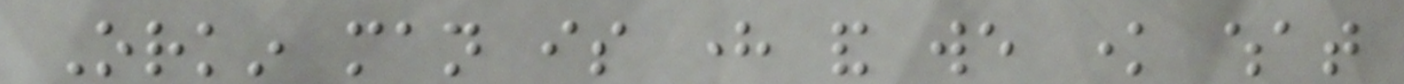Orkin man is here and we know what
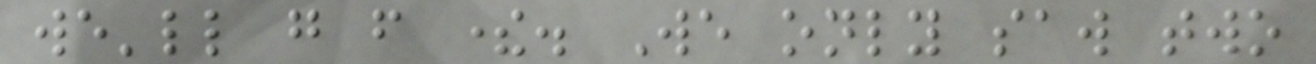we'll go from there. We only saw two
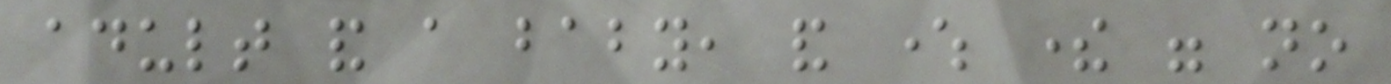adult and a baby, and where there were no
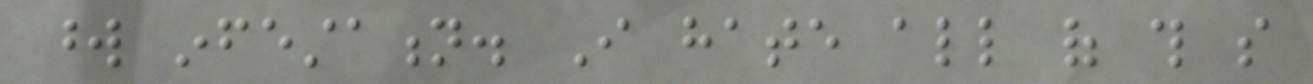word infestation. I hate all of this so
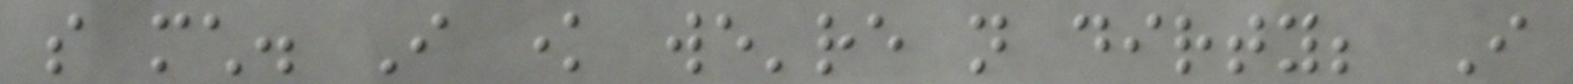so much. I know we're not dirty; I
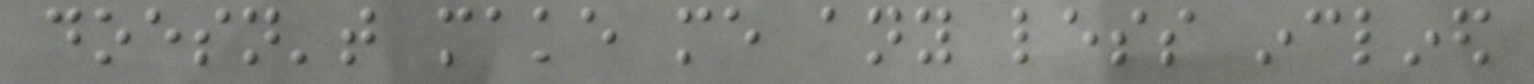doesn't make me any less inclined
